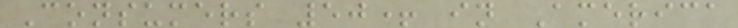Consumers 50+ in America
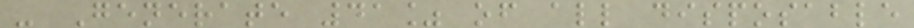- Generate 41% of all disposable
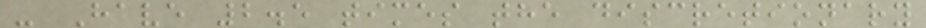- Have 2.5 times the discretionary
